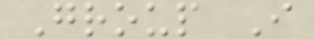Group I
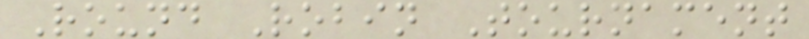Round Robin Tournament
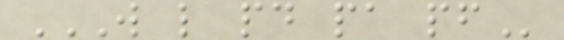W L PD PA PF
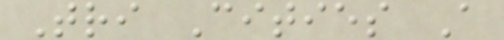Tri Cities A
